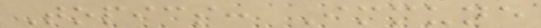Topics: Immune
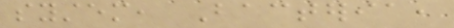system, Bacteria,
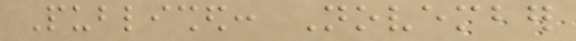Published: November
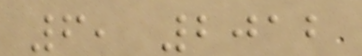6, 2012
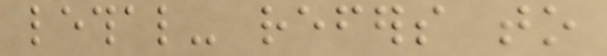lethal- refers to
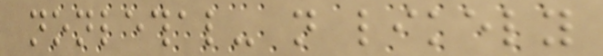nonlethal- not likely
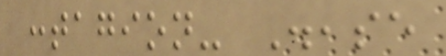contagion- Disease
